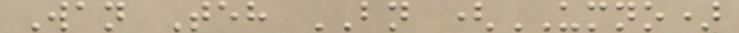Wan Teh BN (UMNO)
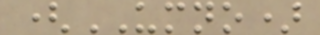(UMNO)
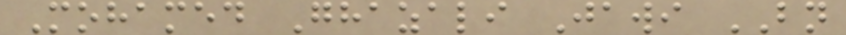Mohamed Ghazali Jawi BN
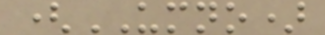(UMNO)
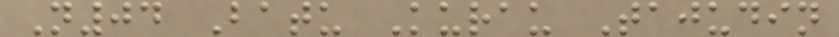N04 Batu Kurau Tajudin
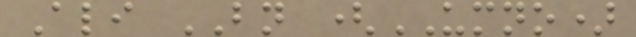Ali BN (UMNO)
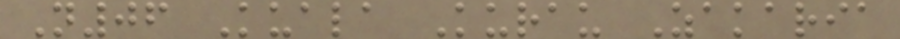N06 Kuala Kurau Zakaria
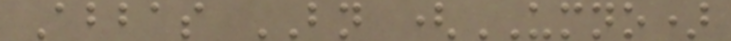Abbas BN (UMNO)
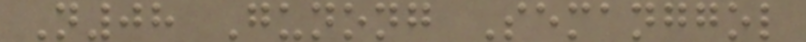N08 Gunong Semanggol
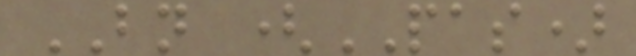BN (PAS)
